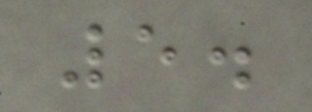5.
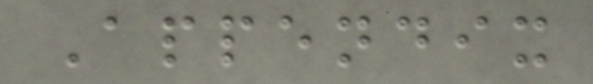Appendix
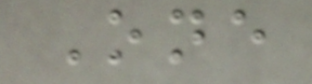One
